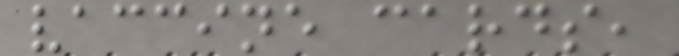vaccine cards,
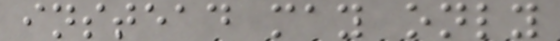instead may only
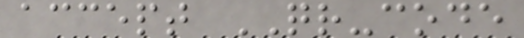accept QR-code
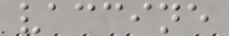vaccine
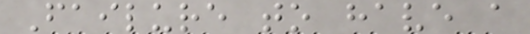Failure to have a
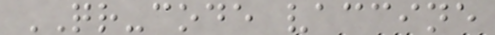QR-code vaccine
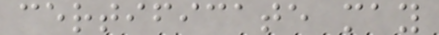certificate may
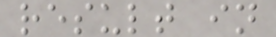result in
